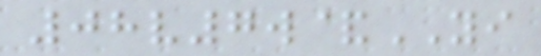08v7w&YI
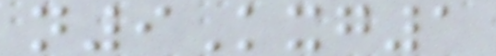n9Kxg1
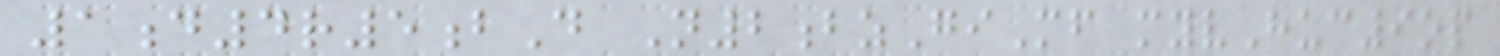1d4r5bD N2bzGiMf myvHuc9op
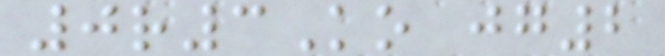0r3Ko jg2
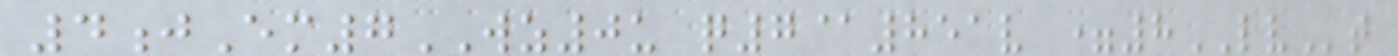4jEm7WZ0u q7@851v =8LVt
